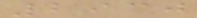2930
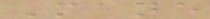Mane
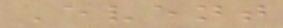Event
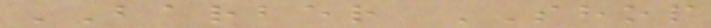BARBER SHOP
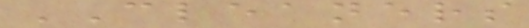CLEANERS
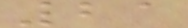21
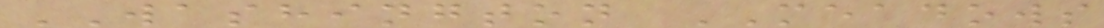WASHINGTON MEADOWS
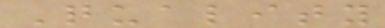Quality
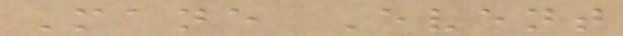Mane Event
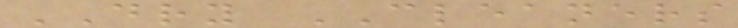DRY CLEANERS
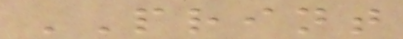PRINT
